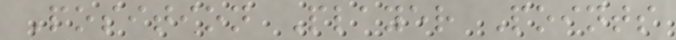Position Player Points
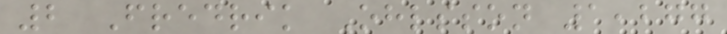2 Fredrik Ohlsson 1,277
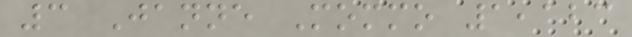3 Janne Mommo 1,123
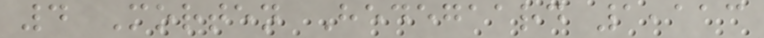4 Morten Hedegaard 1,113
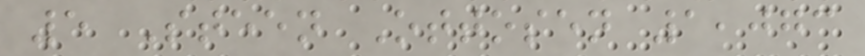5 Steen Ottosen 1,073
